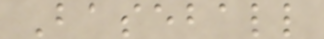Baseball
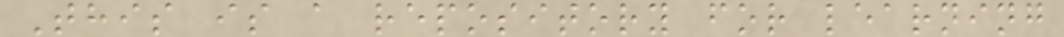This is a repository for learning
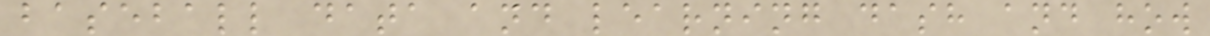baseball data and learning dash and how
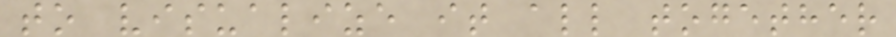to visualize it all together
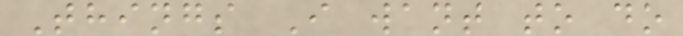Things I want to do
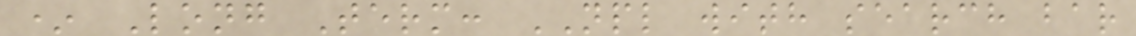* Long Term: NPL with search bar
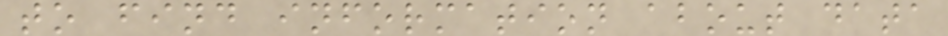to find information about data
